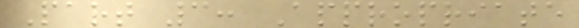Part 3: Appropriate
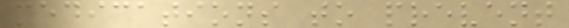medications to prevent
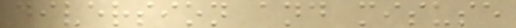diversion and misuse
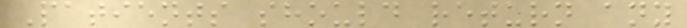Patients should return any
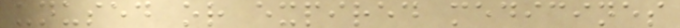unused or expired medicines
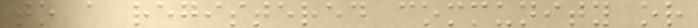to a registered community or
